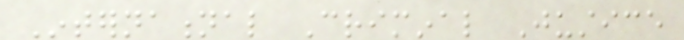International Criminal Justice
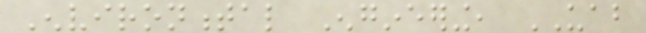Environmental Engineering, UAB
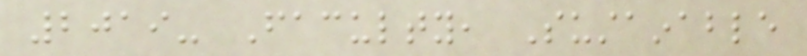2019- Faculty, Sustainable
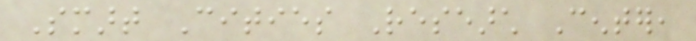Smart Cities Research Center,
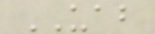UAB
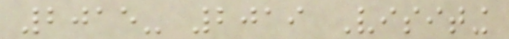2015- 2019 Visiting
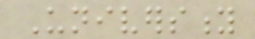University
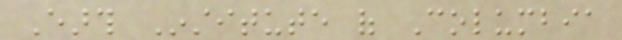Earth Institute of Columbia
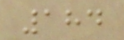184
